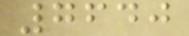7640
